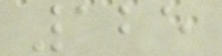125
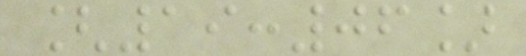[19:06]
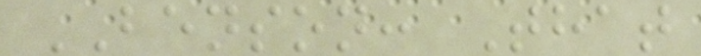BENSON: That
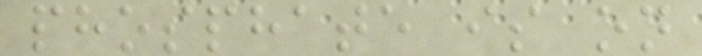phosphate is on
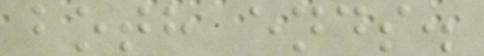both ends.
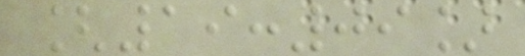[19:09]
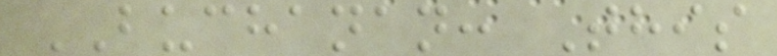BUCHANAN: This
